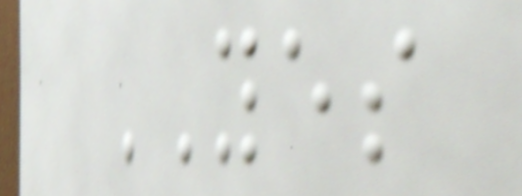YES
